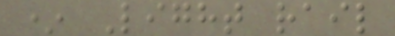* Light rail
